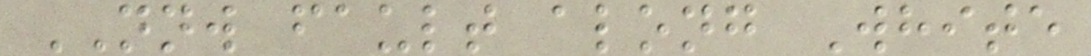NNW fault along White
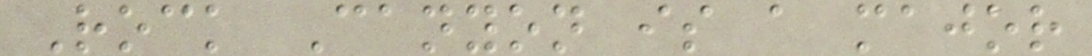Rock Canyon is a major
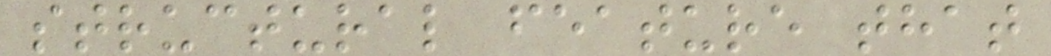structural feature that
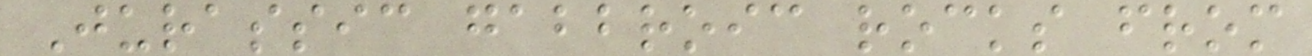Jurassic gabbroic rocks from
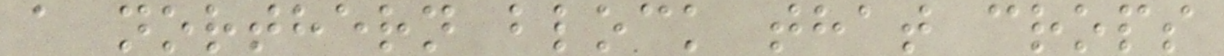a northern block that crops
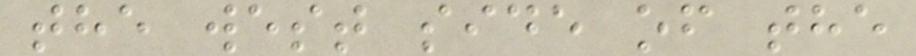the west side of the
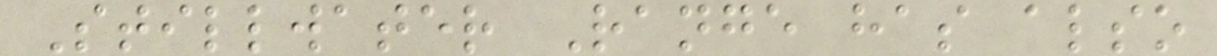Stillwater Range has also
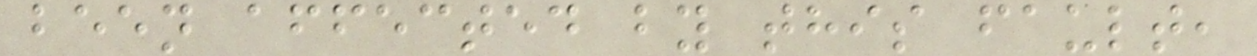been affected by this fault,
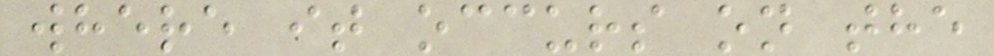where it occurs on the
